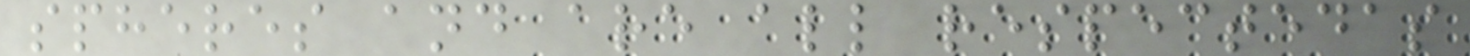spheres and are all respectedas
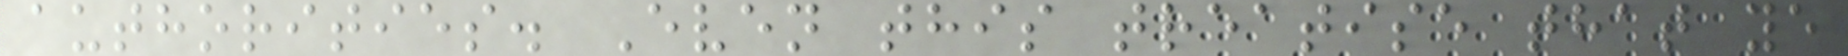authorities. Even this treatise that ye
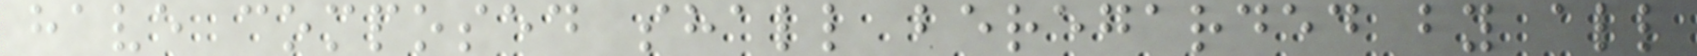have composed shall beregarded by all
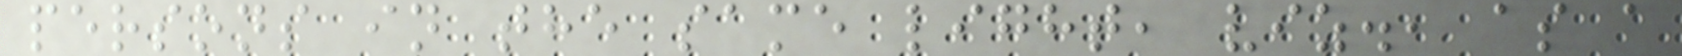persons in the same light, viz., as a
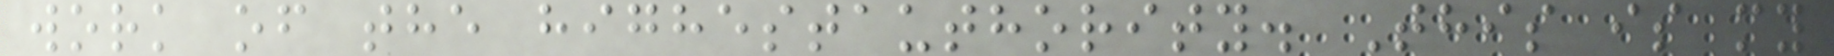work of the highestauthority. This is my
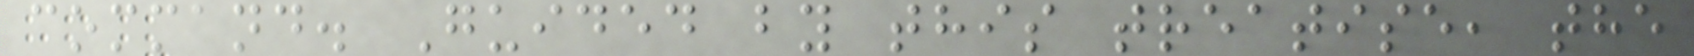command. Guided by this treatise, the
